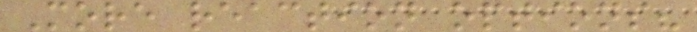More reaction options?
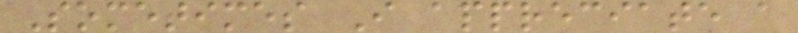Sometimes I appreciate a
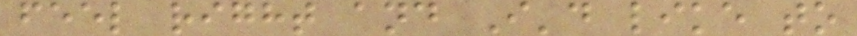feel right and I'd like to
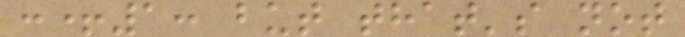:+1: but that's not
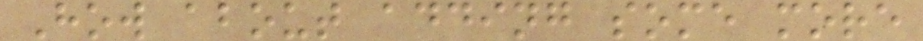How about adding some more
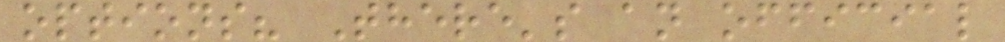options? There's an official
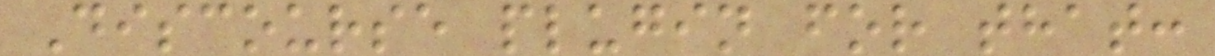Discourse plugin for that:
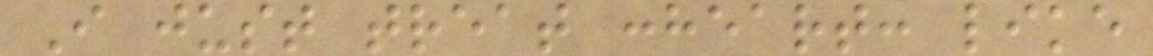I just treat :heart: like
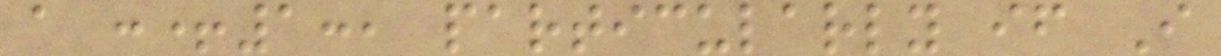a :+1:, particularly if I
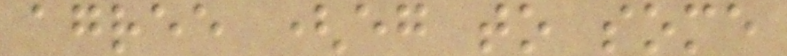agree (eg to some
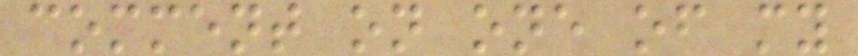comment on one of my
